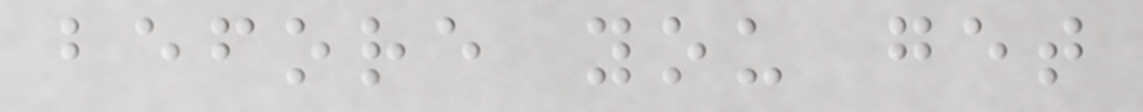before you get
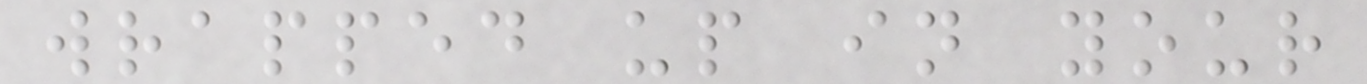wrapped up in your
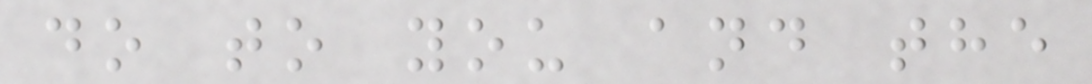do to you and the
